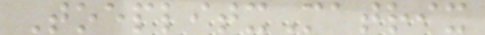ToeplitxMatrix
